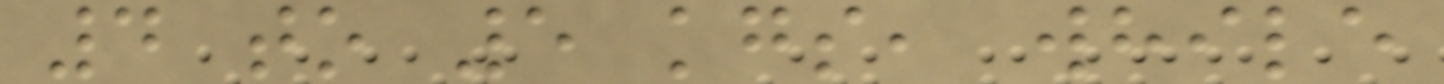4 to 5 kgs, while
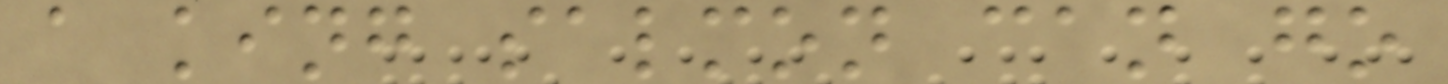a king salmon can go
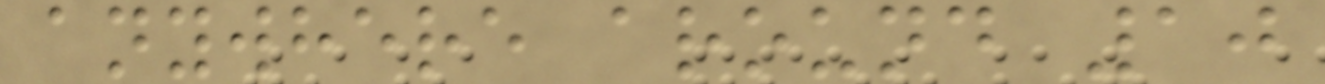anywhere around 10
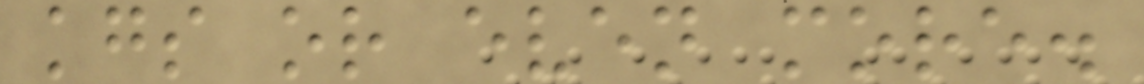kgs or even more.
